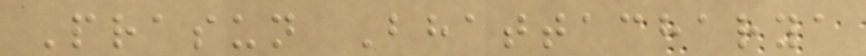Prasun Bhattacharya
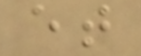et
